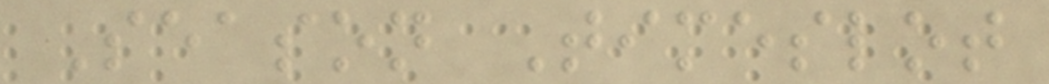Season Timeslot
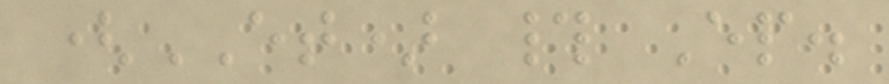(ET) # Ep.
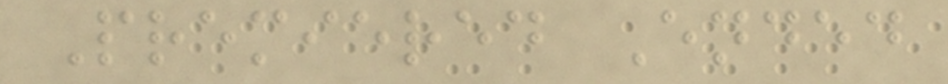Premiered Ended
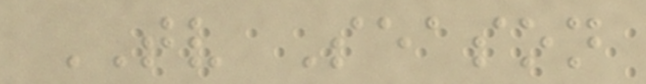TV Season
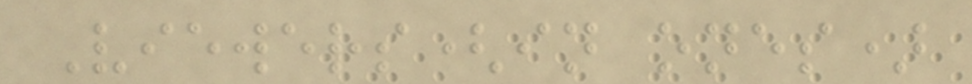Viewers(in ones)
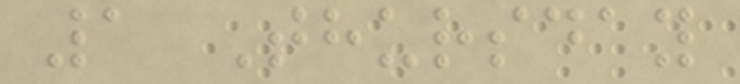1 Thursday
